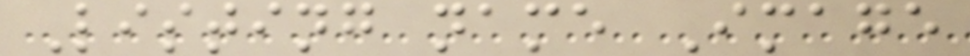Listing name Image
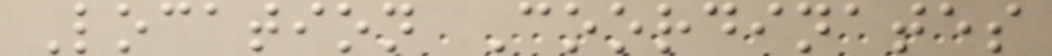Location Coordinates
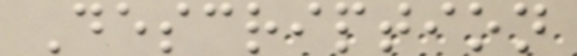Description
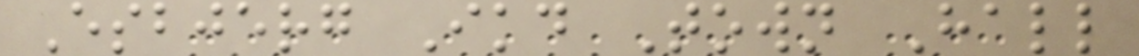Esbjerg Ikd Town Hall
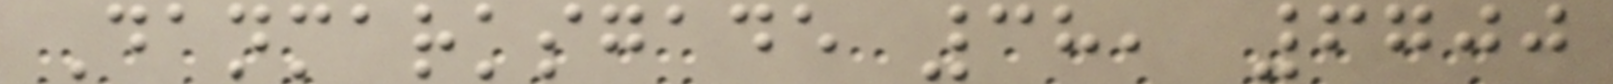Danmarksgade 38, 6700
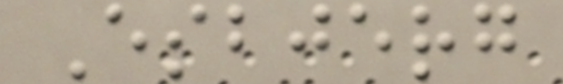Esbjerg
